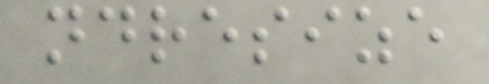ndresize
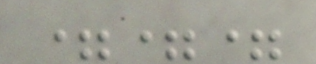===
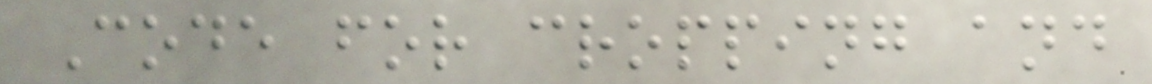Code for cropping and
